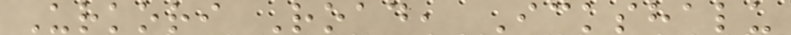Urkori Road, Ickshalu
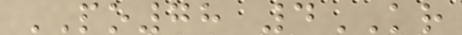PO78 4KR
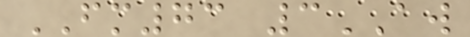FM73 3AW
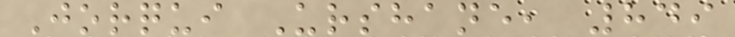Jorqui Urshane, 849
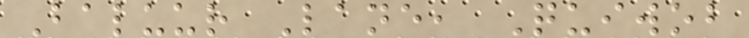Baluur Lane, Quiwob
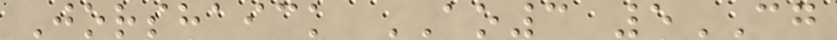Jorshaick AO3 5CG
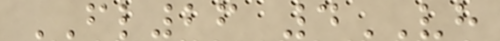FL26 4VH
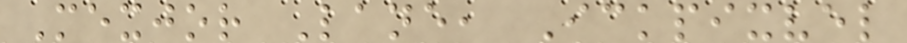Mexjor Lane, Ickpixvel
